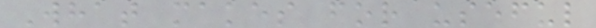What makes for useful
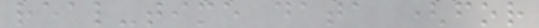real-time data (for
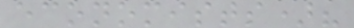economists)?
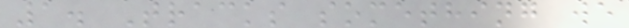1. Tracks something we
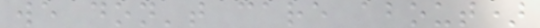we don't care about)
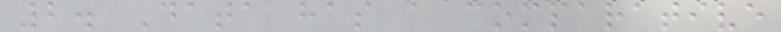2. Data has a comparative
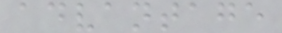advantage
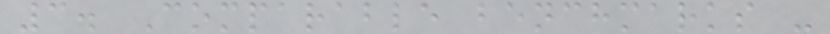3. Comparable benchmarks -
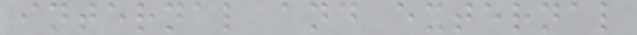internal and external
